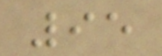95
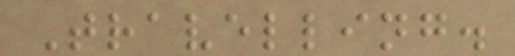Travelling.
